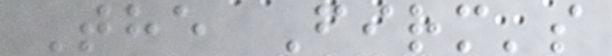The Firm's
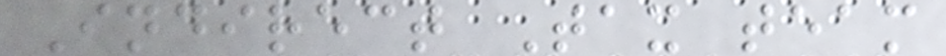Indirect Tax team
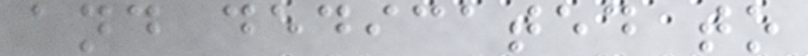and dedicated to
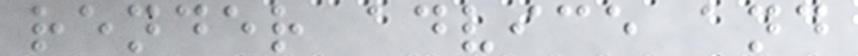render advice and
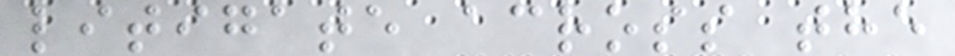litigate across the
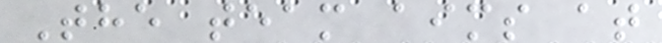The team aims at
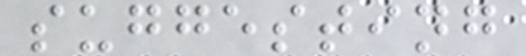suggesting
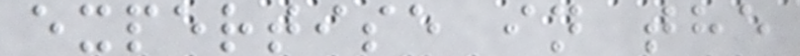expertise in the
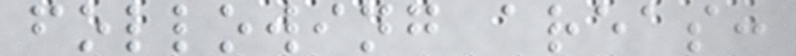following areas:
